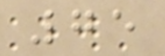75
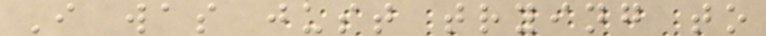I was just trying to
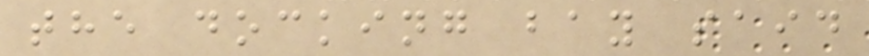the docking bay said
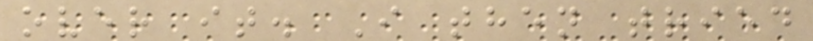over it. I then tried
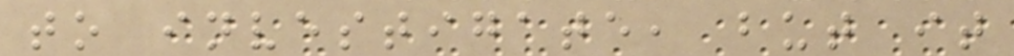to investigate, but it
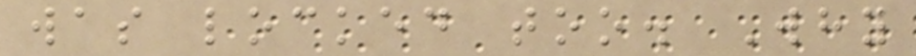was locked too. Why
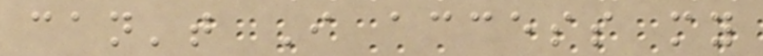can't I access my
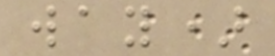way)
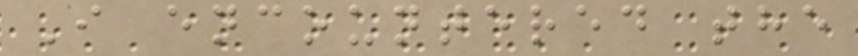I encountered the
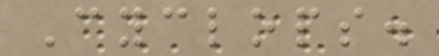Cyclops.
